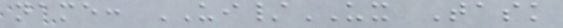name: UI/UX Task
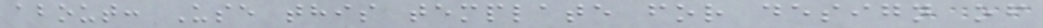about: Use this template for design of
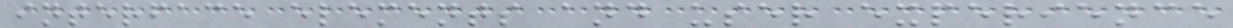interface elements and user experience
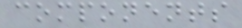components
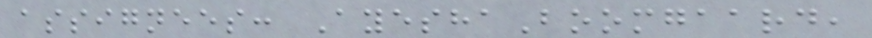assignees: AyeshaBoomgaard,
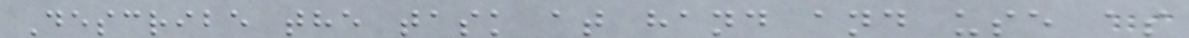Describe the task at hand and use as
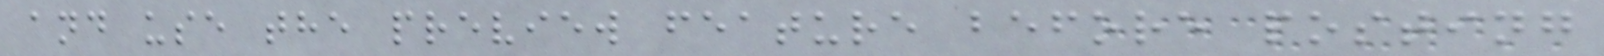and use the preview feature before posting
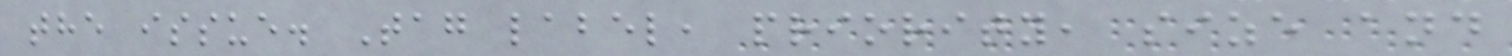the issue. Tag label, priority, size and
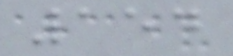154
